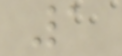1
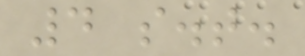4 s.t.
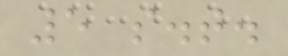5 s.t.
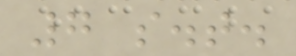7 s.t.
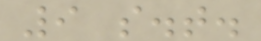9 s.t.
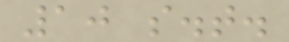10 s.t.
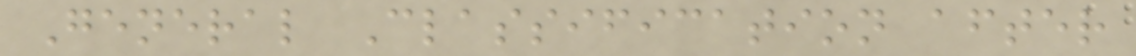General Classification after
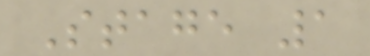Stage 1
